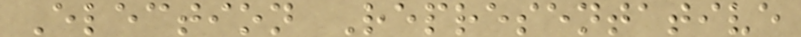Election Representative
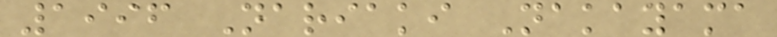1996 Nariaki Nakayama
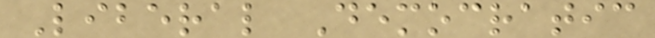Liberal Democratic
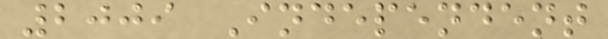2009 Independent
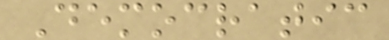Democratic
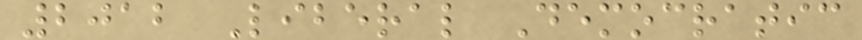2012 Liberal Democratic
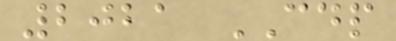2021 CDP
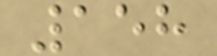158
